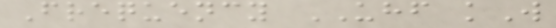Frequency UHF kW
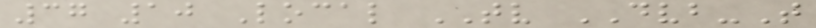37 10 Local TV DVB-T
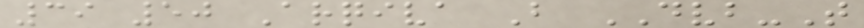39 50 Arqiva B DVB-T
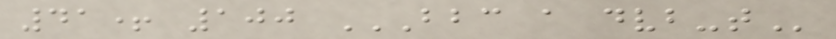41+ 100 BBC A DVB-T
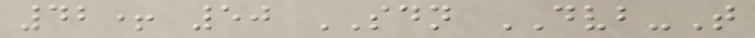42+ 50 SDN DVB-T
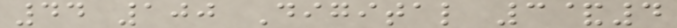44 100 Digital 3&4
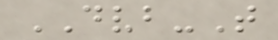DVB-T
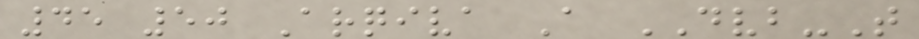45 50 Arqiva A DVB-T
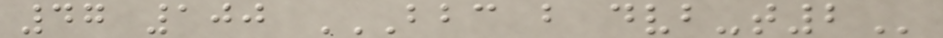47 100 BBC B DVB-T2
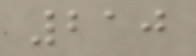210
